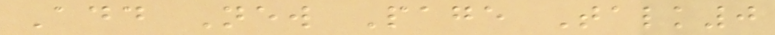Add New Page Talk0
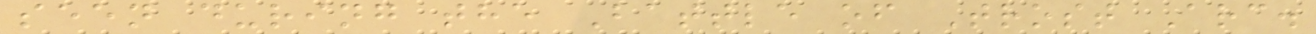seen during the Battle of Trost Arc.
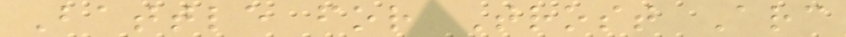Battle for Trost Arc
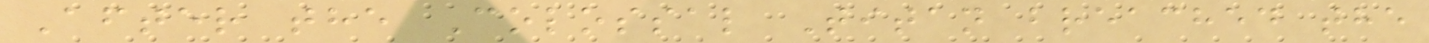After the Colossal Titan breached the
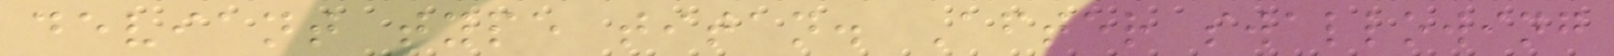deviant type titan. After swallowing
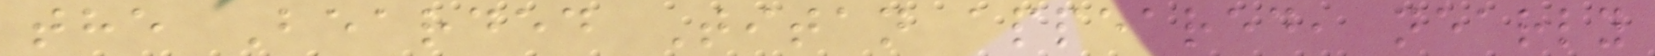the Bearded Titan appeared, nearly
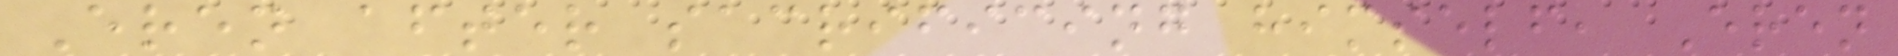Eren after sacrificing himself, Eren
